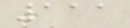111
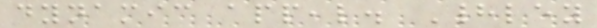dynamic appeal. Hadley
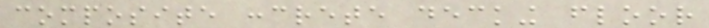composite concrete decking floor
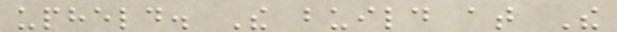upheld. The build at The
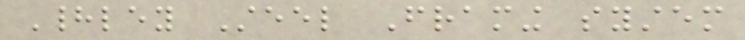Hadley Steel Framing system
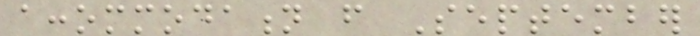accommodation from September
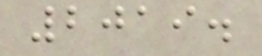2019.
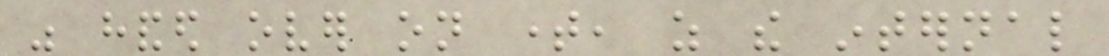was handed over on time, as the internal
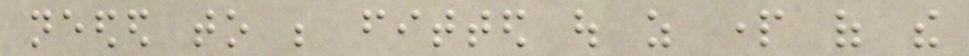needed to be fitted out as part of the
